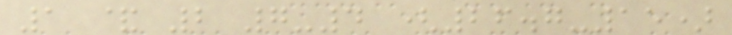1 & 2 7-4 (26.7-15)
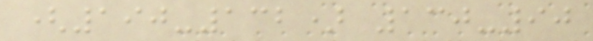(190-132) 130-90
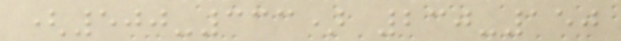(500-333) 230-150
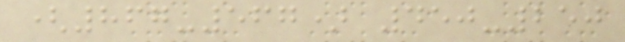(867-567) 450-250
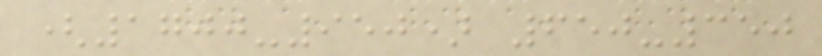(1700-950) 650-350
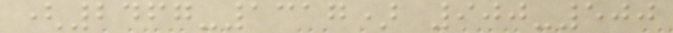(2467-1317) 900-500
